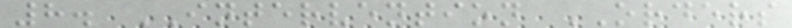8. INTERVENTION ORDERS
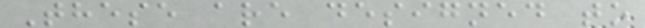These are designed to
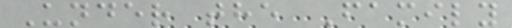Under the Family
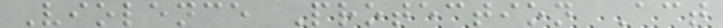Violence Protection Act
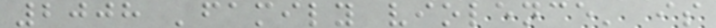2008 'family violence' is
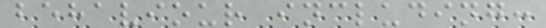behaviour including:
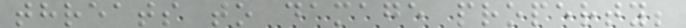threats to damage property;
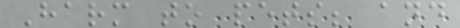Harm to pets; and
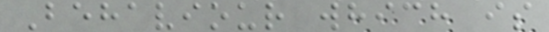Behaviour which is
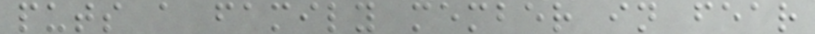puts a family member in fear
